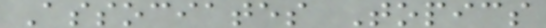Associates Topics
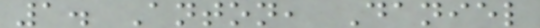1. Anton, Daniel
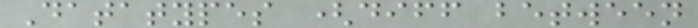Datatypes (diff between
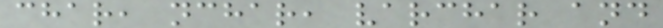char, nchar, varchar and
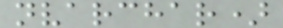nvarchar)
